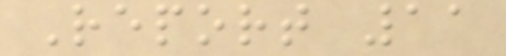Report 11
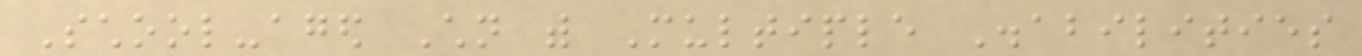School-aged Children with Multiple Disabilities
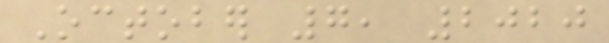October 7, 2020
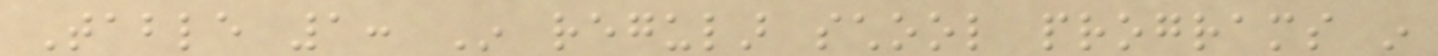Table 1: In regular school programs in
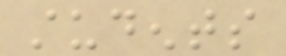students
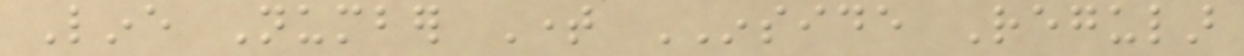Line Number Time INSIDE Regular
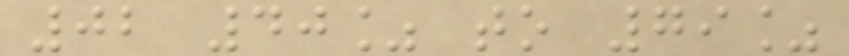02 40% to 79%
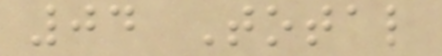04 Total
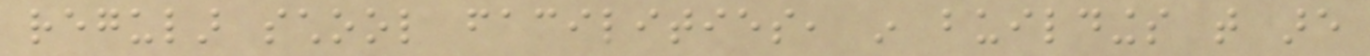regular school facilities, in buildings that are
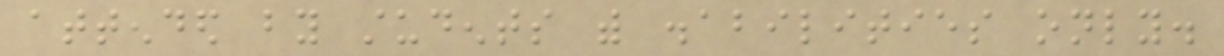attended by students with disabilities only.
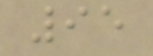95
